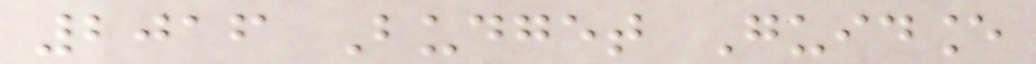2016 Budget Guidance
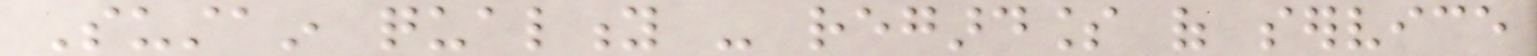Sustain quality - regardless of service
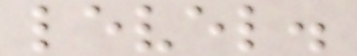level.
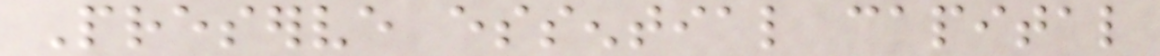Preserve essential capital
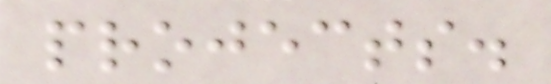projects.
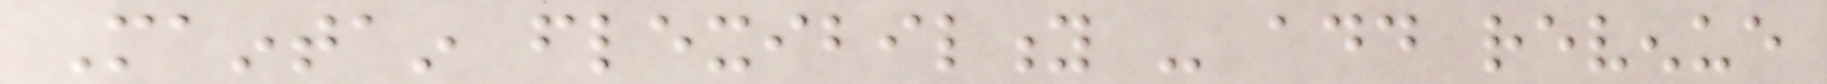Maintain flexibility - add revenue
